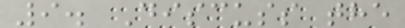9. Discuss the
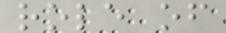role of
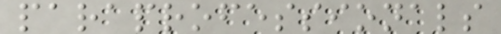paraprofessionals
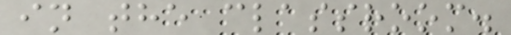in the classroom.
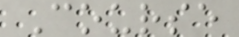Course
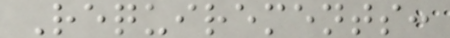Requirements:
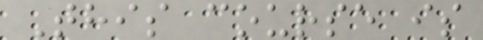This course is
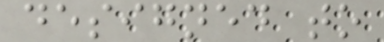designed to
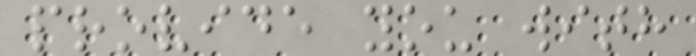provide you with
